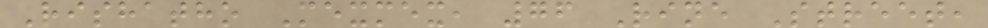Rishatho Mexmex, 76 Rine Street,
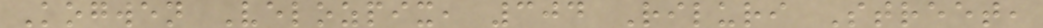Kogwen Velozpix, 304 Riluri Street,
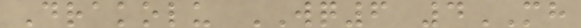Drakolu WQ6 4MH
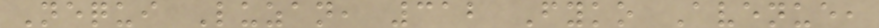Nequi Luzan, 312 Fyko Avenue,
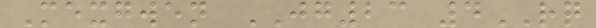Mexgwen JG23 4RQ
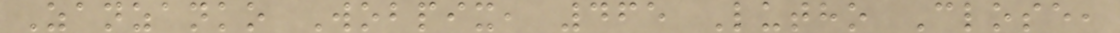Zanzanko Wobpix, 465 Lutho Close,
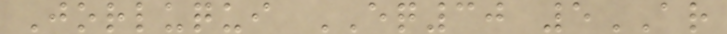Jorluqui EQ30 5AR
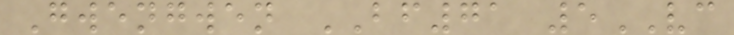Gwengwen BF71 5VC
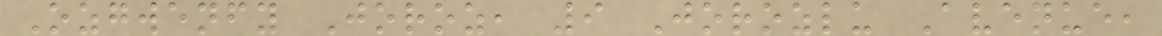Ozgwenfy Joroz, 9 Jorozlu Avenue,
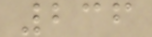236
